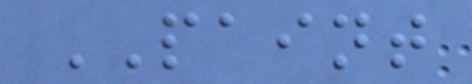PAINT
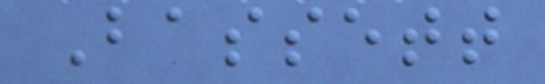Bassett
